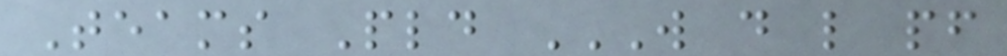Teams Pld W D L PF
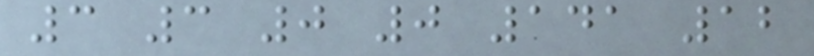3 3 0 0 141 12
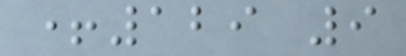+129 9
